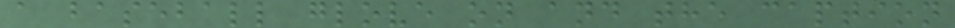a baseball glove on and the caption
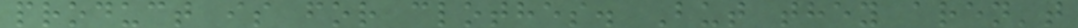product is for clothes. But they aren't
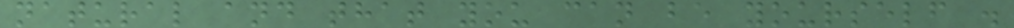natural and that you can be yourself .
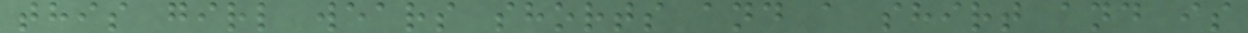this girl wears shorts and a shirt and is
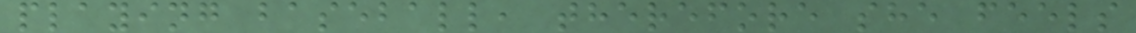playing baseball, therefore she feels
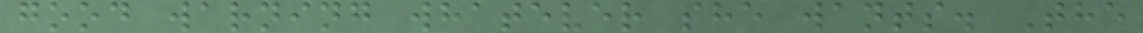good warning whatever she wants. The
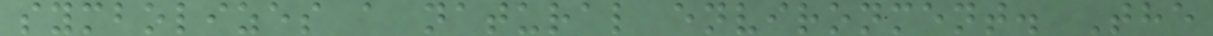symbolizes a natural environment. The
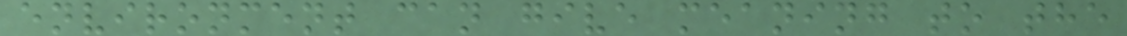environment can give meaning to the
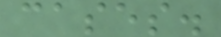cases.
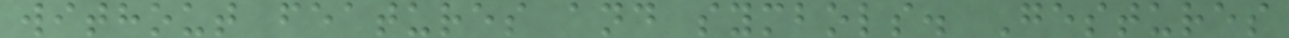without features and symbols. Gestures
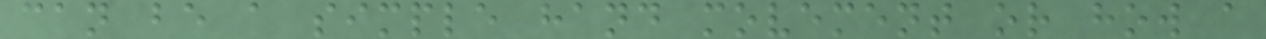can be a simple hand movement or how a
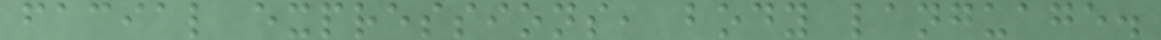facial expressions, body language.
